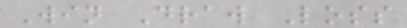Win Draw Loss
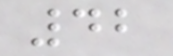42
